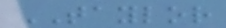TAYLOR
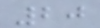20
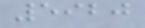5920
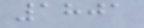1801
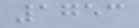1753
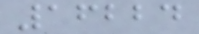16224
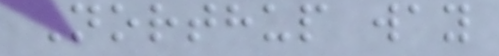Northup way
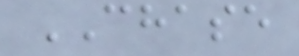CHASE
